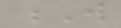W
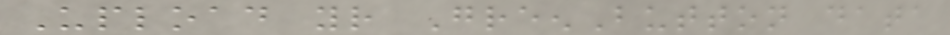Upload your GreenButton data
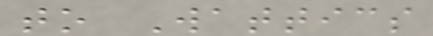to Wattics
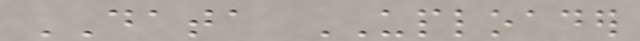DATA UPLOADER
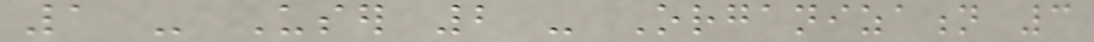1 - User 2 - Organization 3
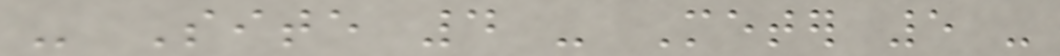- Site 4 - Meter 5 -
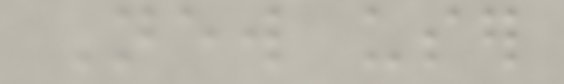New user
